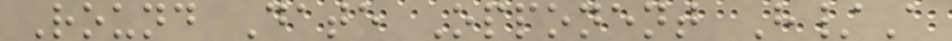Round Date Opponent H/A
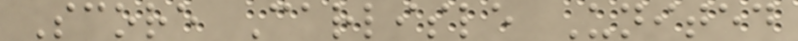Score Carlisle United
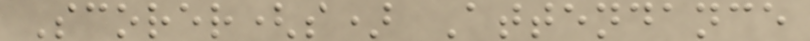Scorer(s) Attendance
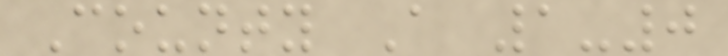County A 1-0
